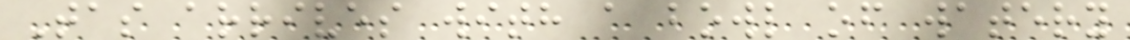Tas arrives with a bowl of watery
